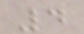4
